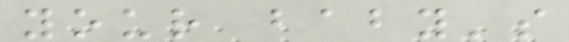your baby's
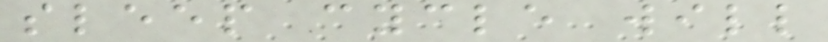sleep cycle will
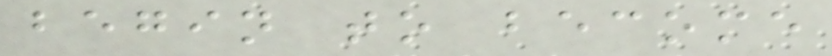begin to become
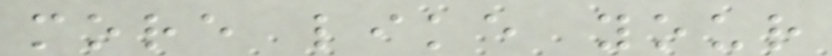more like your
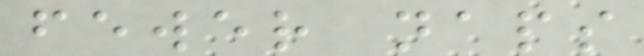fewer naps
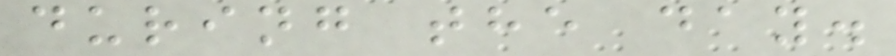during the day.
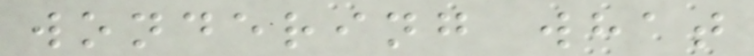wondering what
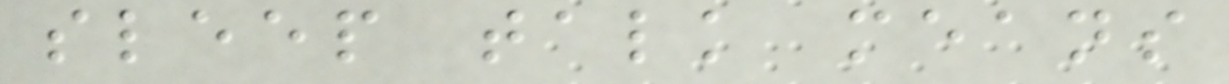sleep talk means
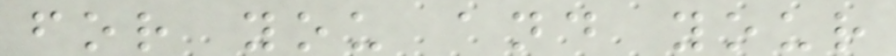for you and your
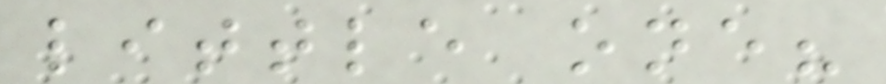little one?
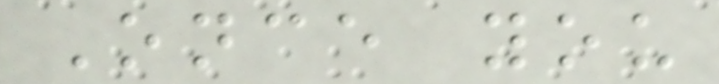Once you
